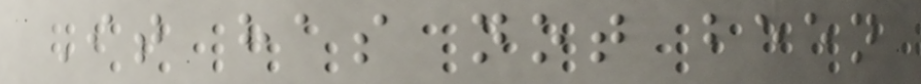It has not been
